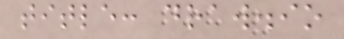title: draw.io
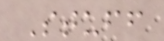Stuff
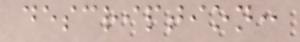description:
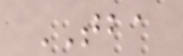TBA
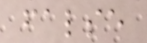false
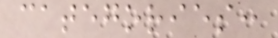categories:
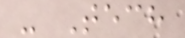- Tech
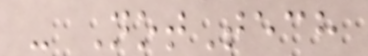- NotTech
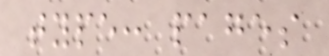type: pages
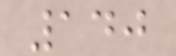140
